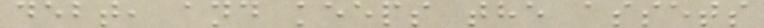debt, and keeps the assets
